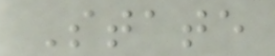State
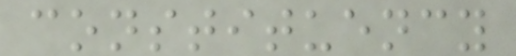constituency
